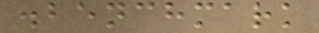.benchmark
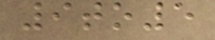9to5
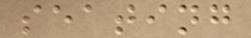seating
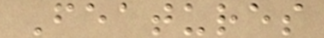Features
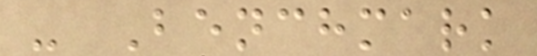- Benchmark
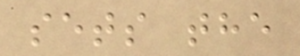sets the
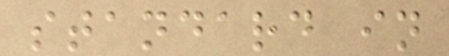standard in
